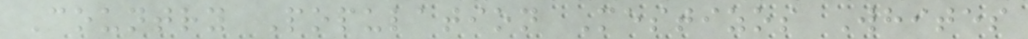Country Population Mestizos Whites
